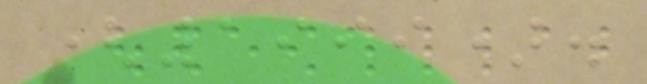(1999).
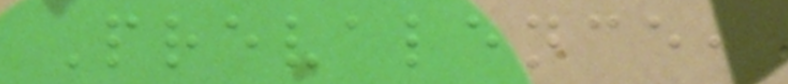Prevalence,
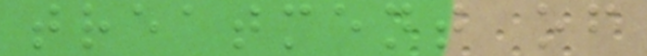treatment of
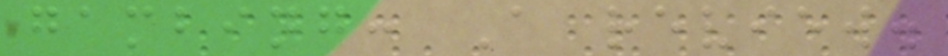gambing: A review.
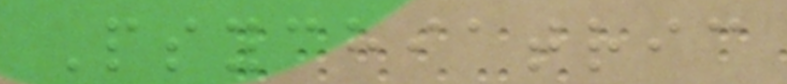Psychiatric
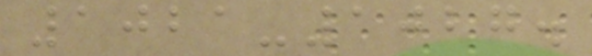1021-1027.
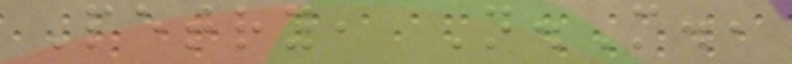Petry, N.M.,
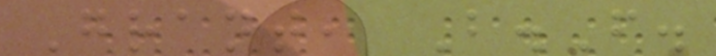Grant, B.F.
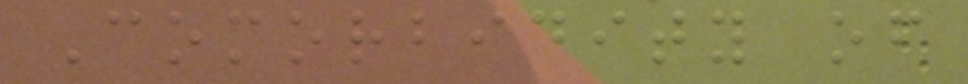Comorbidity of
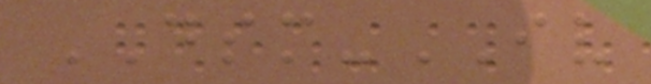DSM-IV
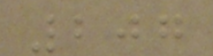207
